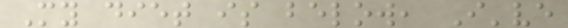My diet is below, I've
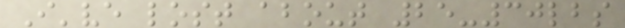I've lost about 25-30lbs
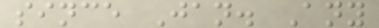since Jan. Any
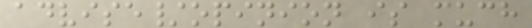advise/opinion is much
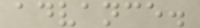advance.
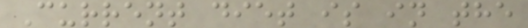Current diet is in the
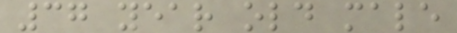37 year old male
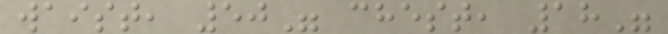waist, 50" chest, 18"
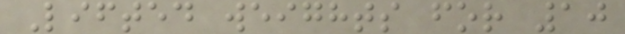Lifted weights for 10
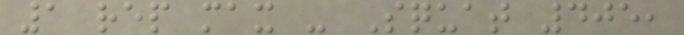1 rep max - Squat 405,
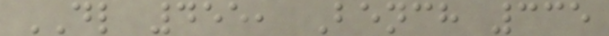DL 455, Bench 335
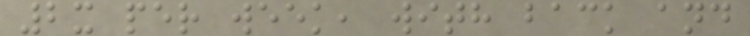2x per week, with back and
